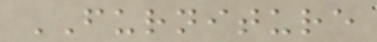FURNITURE
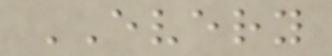EVERY
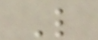L
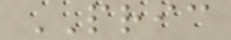PRIC
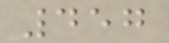457
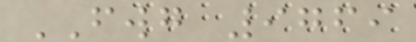FWG 9769
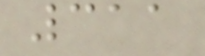311
